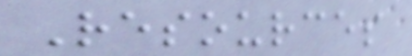Resources
